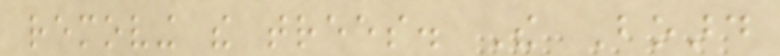removing the trees. The Board
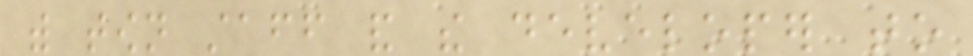with town staff and the developer to
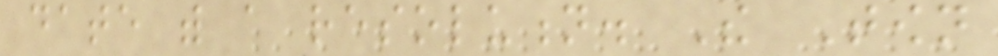date with a resolution. The Town
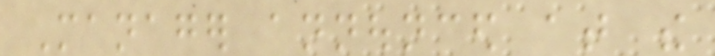Manager announced at the
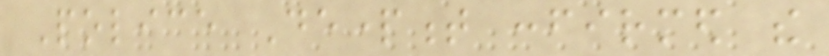Police Department confirmed the
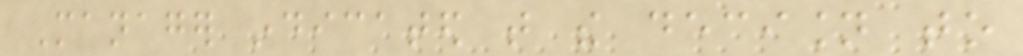Manager indicated that the decision to
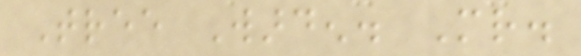Tree Warden. Mr.
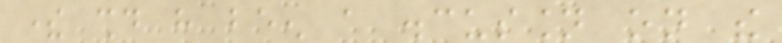there should have been a discussion on the
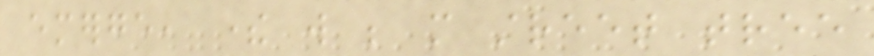emerge, there will be more street tree
